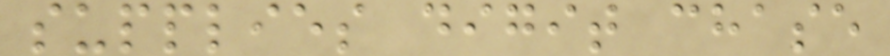supplies digit chase
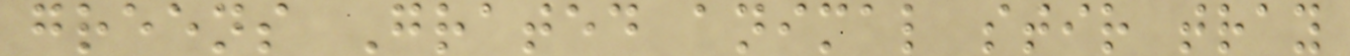greens Grated animal stir tray
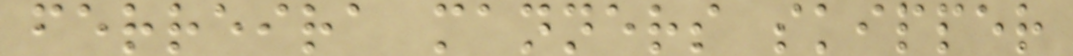ferreira manners skipper
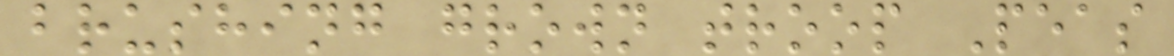brushing grown troop Peas
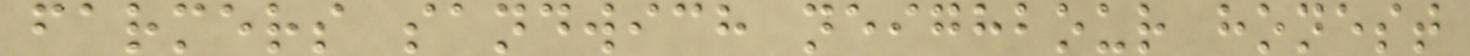farmers sandwich neighbour honest
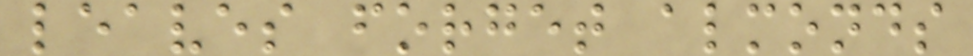leaves forget almonds
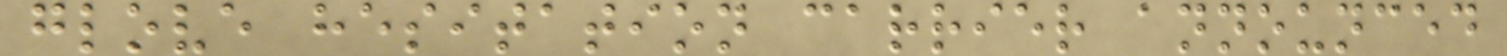glove hesitation carrier announced
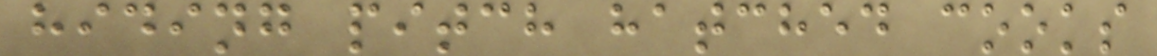hiding pitch hatched cooks
